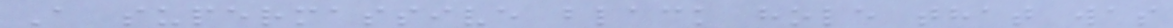A supermassive black hole that was
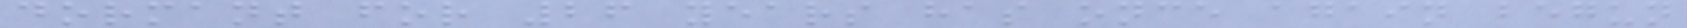dormant for 26 years has once again begun
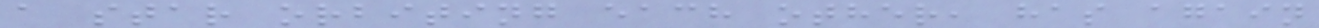a star orbiting each other, has again
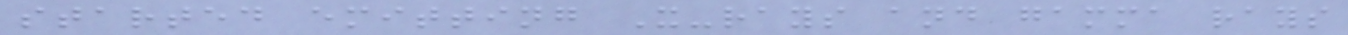started emitting X-rays and gamma rays
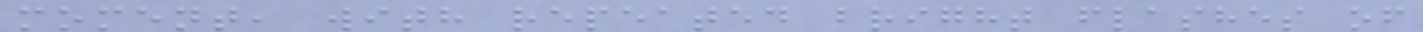moment, with repeated bright flashes of
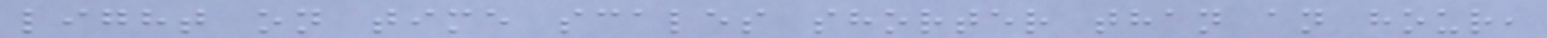light on time scales shorter than an hour,
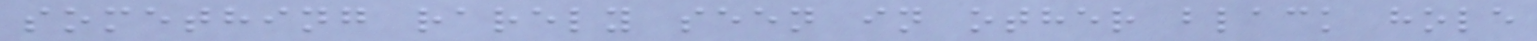something rarely seen in other black hole
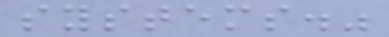systems."
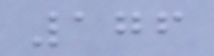176
